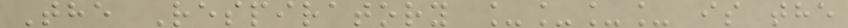The Respiratory ____ is the
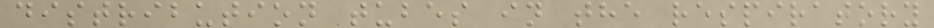distribution tubes in the respiratory
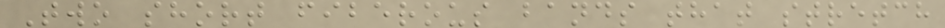Two short fiberous bands that stretch
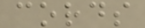cords
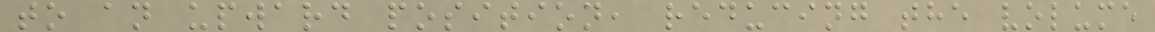to an upward position, reducing the volume
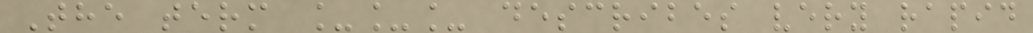The term ___ describes very rapid
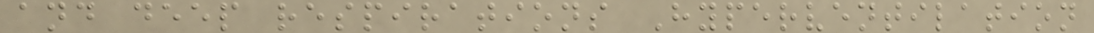and deep respirations Hyperventilation
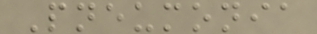Pneumonia
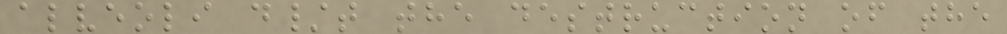alveoli d/t the destruction of the
